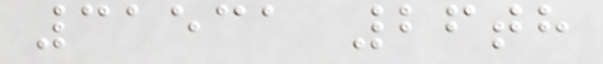31531 26th
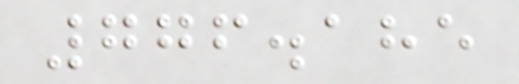776.185
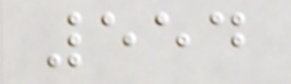554
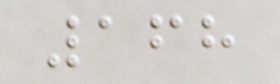168
